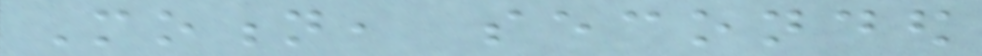Motion, seconded
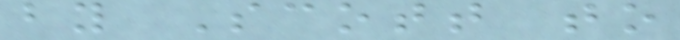by Scott to
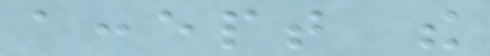accept the
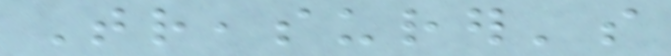Treasurer's
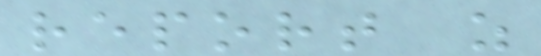report as
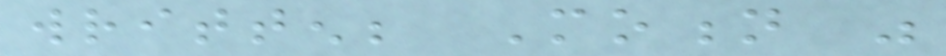written; Motion was
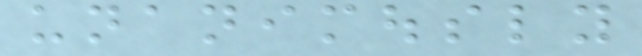unanimously
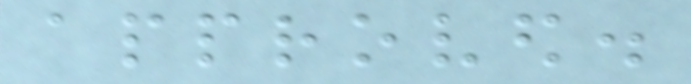approved.
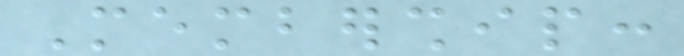Membership:
